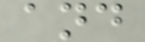and
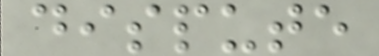dispute
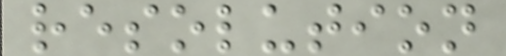resolution
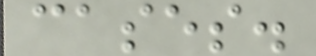cases.
